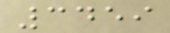3459
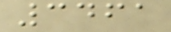3461
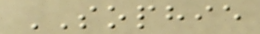SOPHIE
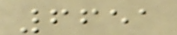6651
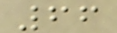66
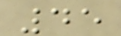45
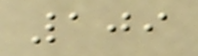109
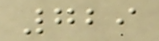729
